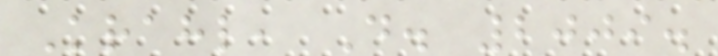Krahl, D. 2009.
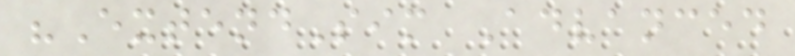"ExtendSim Advanced
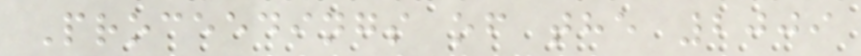Proceedings of the 2009
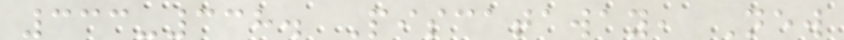333-338. Piscataway, New
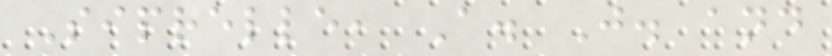Siprelle, A. J. and
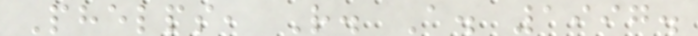Phelps, R. A. 1997.
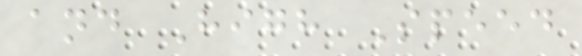and High Speed
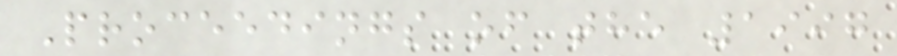Proceedings of the 1997
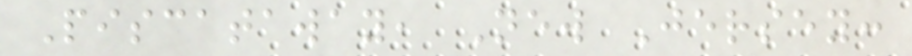Piscataway, New Jersey:
